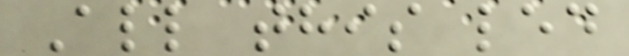All this led
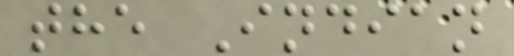the Indian
